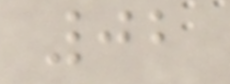02
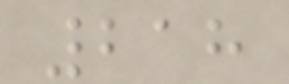218
